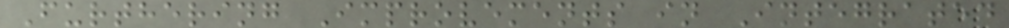Furthering Improvements in Integrated
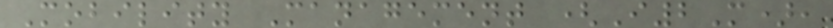Mobility Management (I2M),
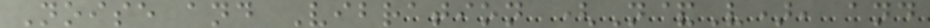Noise and Vibration (N&V), and
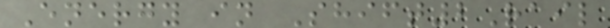Energy in Shift2Rail
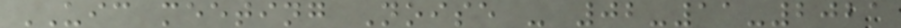UIC meeting Noise - 02-11-2021
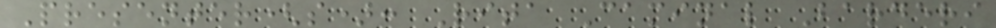Presenter(s): Rita Caminal Barderi
